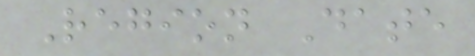Region Date
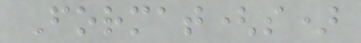Format(s)
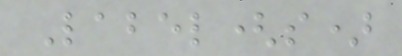Label(s)
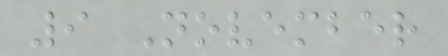9 November
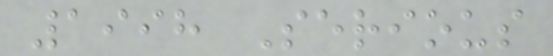1998 Serious
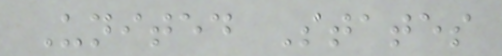United States
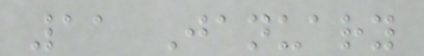11 January
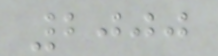2000
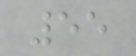55
